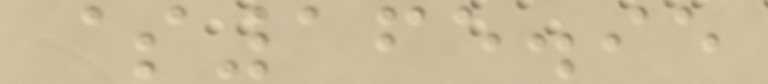$165.95
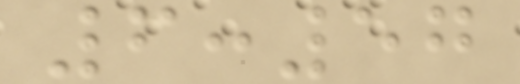6:57
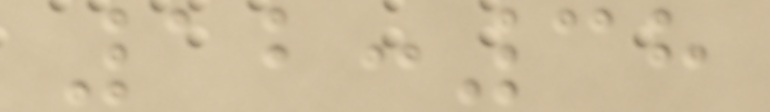12:38
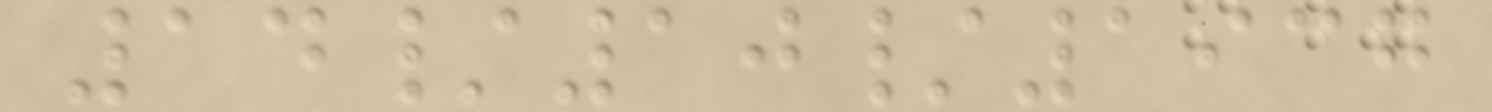14/10/1937
